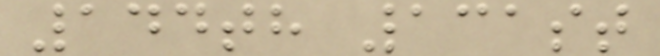144th 131st
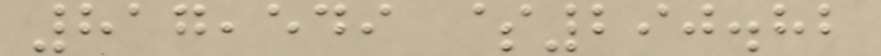817,549 $290.82
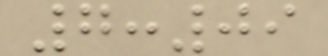7:09
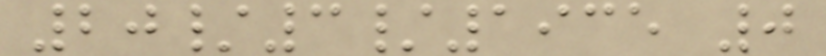20/3/1935 0
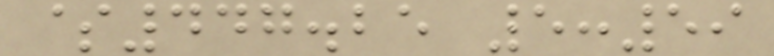$447.25 5:59
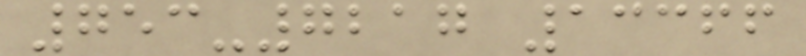753-7217 13366
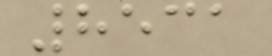8531
